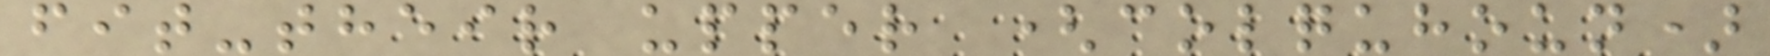fit-their upper (colquhoun)
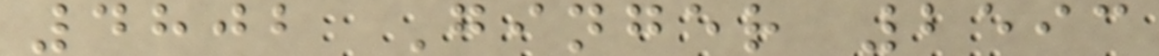4802 Ginger 2593
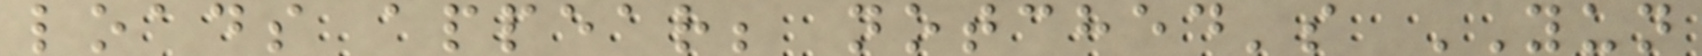loads appear; notched's YUN
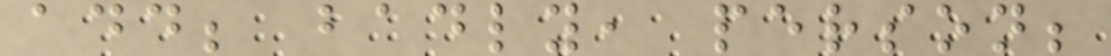add; badly, person;
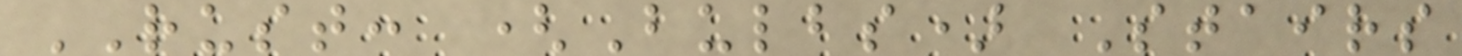RUST: (Bulbs) Stairs
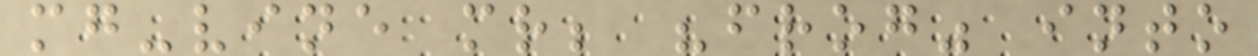mg-vine mr; "frog" into
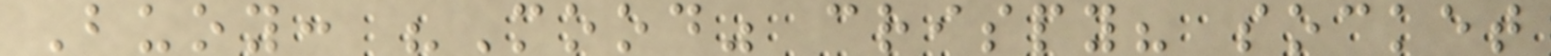Buoy: "Mood" crispy? socket
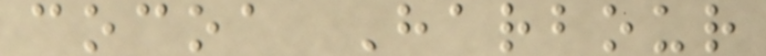cocoa Harbour
